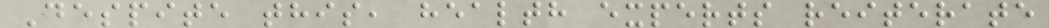Despite this, health experts reiterate
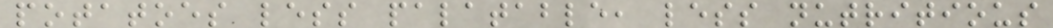potatoes less palatable, less nutritious
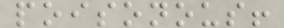poisonous!
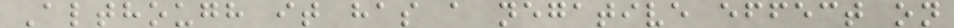Although it has a negative effect on
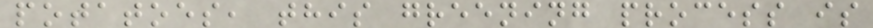potatoes, this greening process is
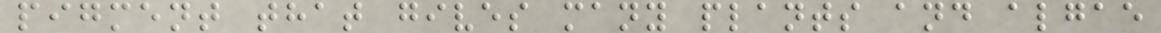pigment that gives many plants and algae
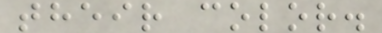their color.
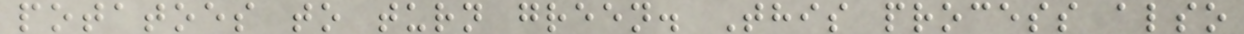potatoes to turn green. This process also
